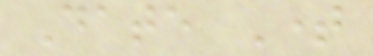Date Time
